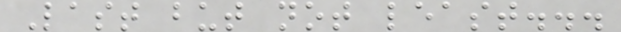Last but not least...
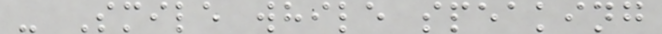- Smile while speaking
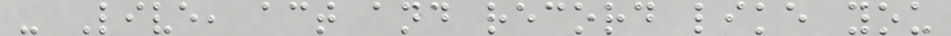- Live, act and record like you
